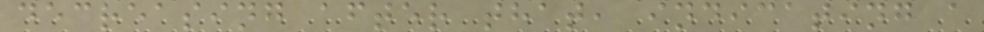decreasing after that, indicating a
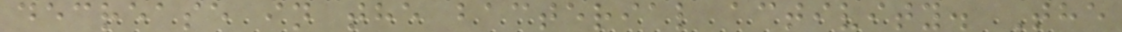decrease in the bacterial activity. The
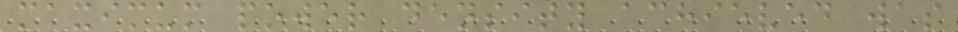maximum power density achieved was
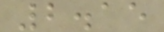2.15
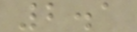2.1
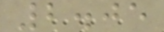2.05
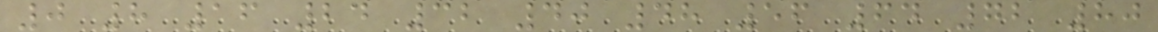0 8 16 24 32 40 48 56 64 72 80
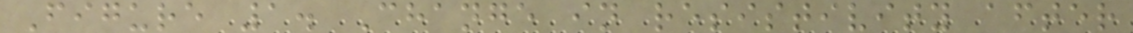Figure 1. Change in resistivity after
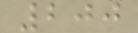200
